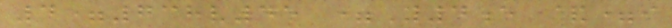4=738v45 =Y4e &=i
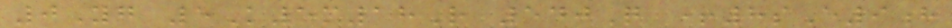0Yg 5K5m18R 540Q +8sE9h
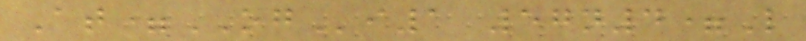At=OGi1 57n4=L
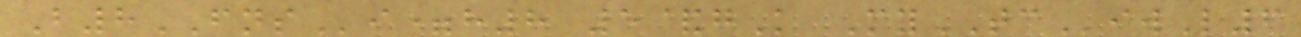B8FNSi=h8 5&gK MyTCiwL6
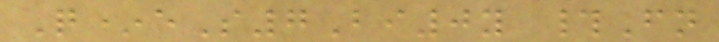Q*eS7Bi0y #Fn
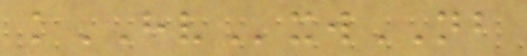kHVxwNB
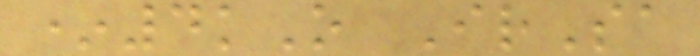*4kO IrSa
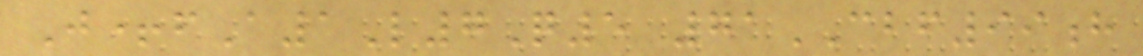J+fA1L7Q5 71CBF99h
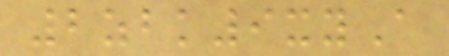2zbk9xyA
